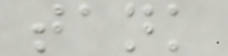tank
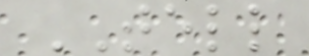TELL
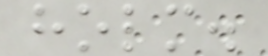holm.
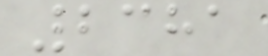2381
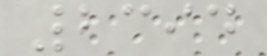2394
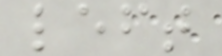left
